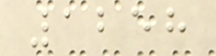1258
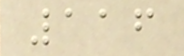116
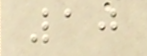10
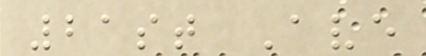21st Ave
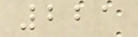221
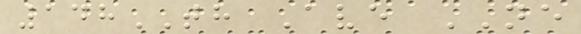148TH Ave NE
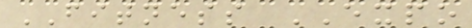FITNESS EXPO
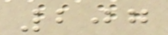207
